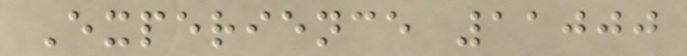Experience 11000
